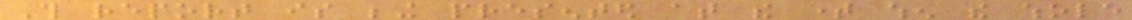This report is being presented at the time when the whole
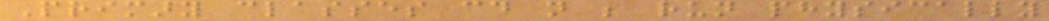Primary classes could not be run physically
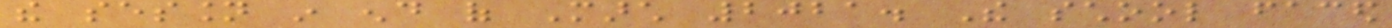the session in end of March 2021. The school faced
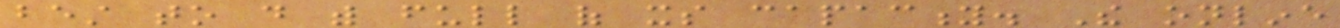best to do with full of its capacity. The online
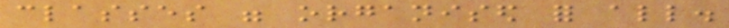classes were organised for all.
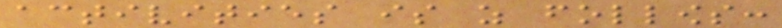activities is as follows:
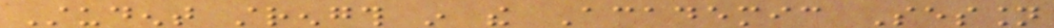Student strength in the Academic Session
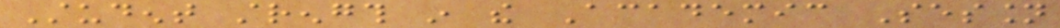Student strength in the Academic Session
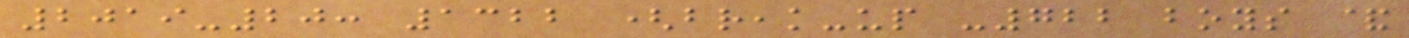2019-20: 1322 (break-up -722 boys &
